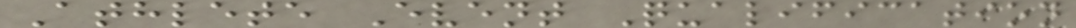Athlete Event Qualification
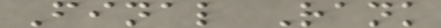Final Rank
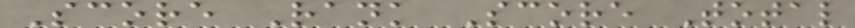Score Rank Score Total
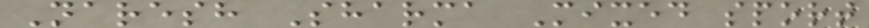Naresh Sharma Mixed sport
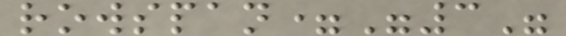rowspan="3"
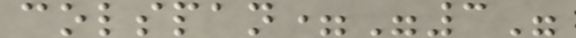colspan="3"
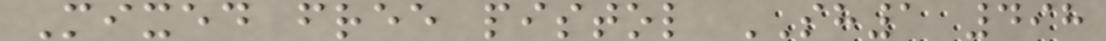Mixed free pistol SH1 498
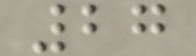27
